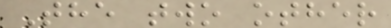The two other
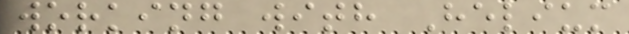working with Helium
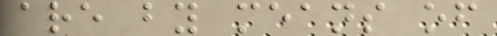are by means of
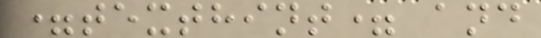=texthint= and
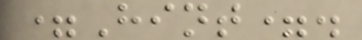=Hint=.
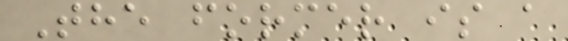The former is a
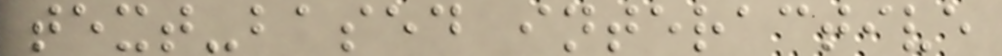text-based interactive
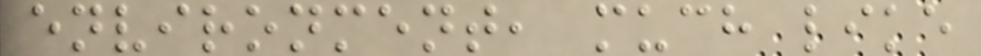environment, much like
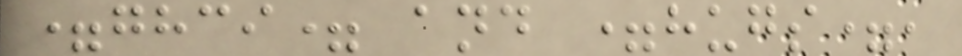=ghci= and =hugs=,
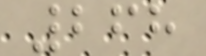268
